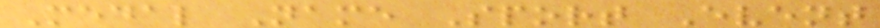Medal Name Sport Event
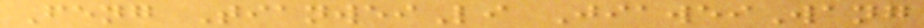Feng TianweiLi JiaweiWang
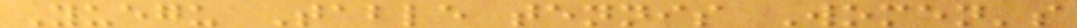Yuegu Table tennis Women's
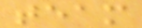team
